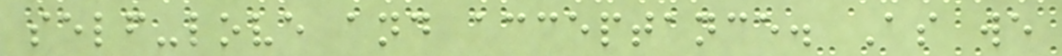self-love and acceptance. As we
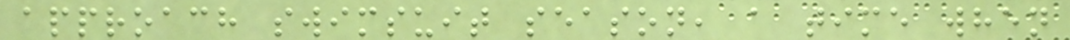approach swimsuit season, a time when
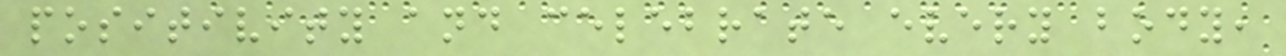positivity and celebrate every body,
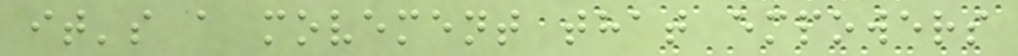it's a movement that empowers
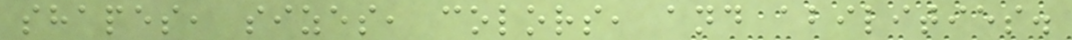shapes, sizes, colors, and abilities.
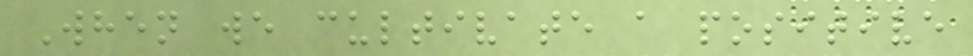When we cultivate a positive
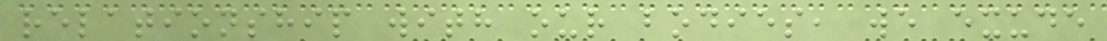relationship with our bodies, we exude
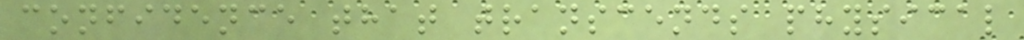confidence that transcends physical
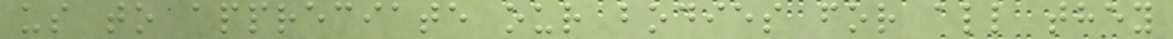us to appreciate our bodies for all they
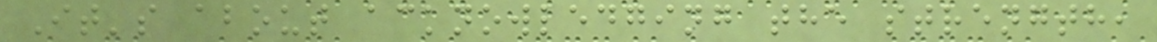It's about acknowledging the strength,
